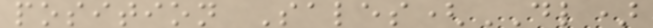position Sales(DL)
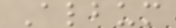Album
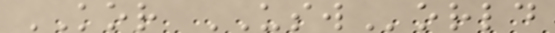KOR USWorld
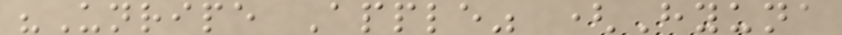"Unripe Apple" (Hyuna
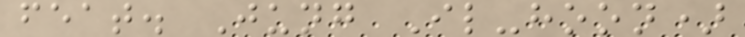feat. Jung Il-hoon)
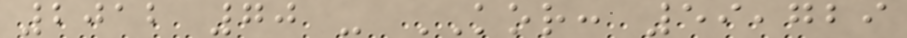2012 70 - KOR: 59,729
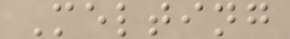Melting
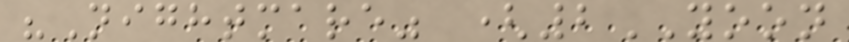"Nightmare" (2YOON
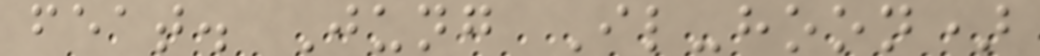feat. Jung Il-hoon)
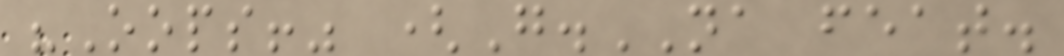"Oops!" (G.NA feat.
